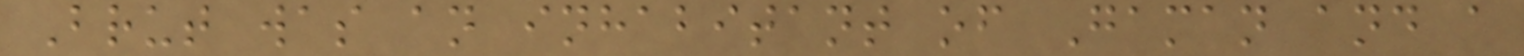Brut was an inhabitant of Gaman and a
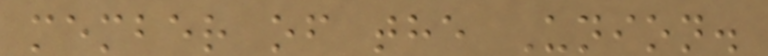member of the Union.
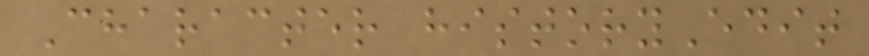Character historyEdit
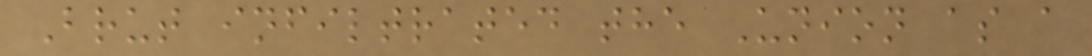Brut infiltrated the Union as a
